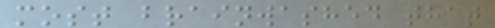most brainwashed that
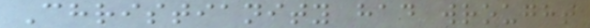Christianity had wrought
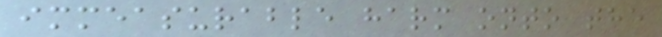immeasurable harm onto the
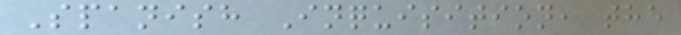Spanish Inquisition, the
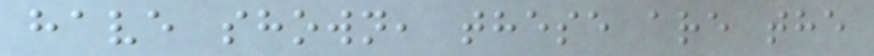have shown, these are the
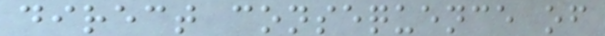direct consequence of
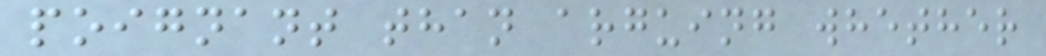poignant than arguing whether
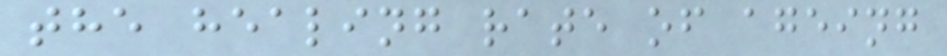the healing rate of ageing
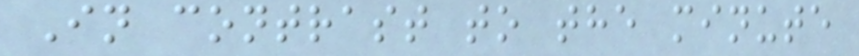In contrast to the minute
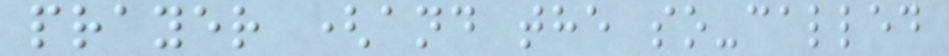prayer (and the so-called
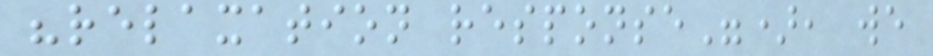"relaxation response"), we
